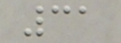31
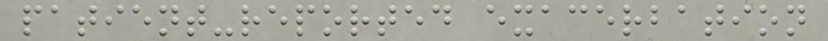patient-reported exacerbation
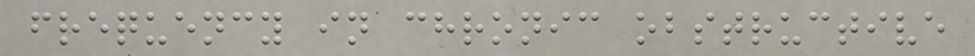frequency in chronic obstructive
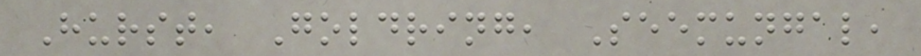Hurst, Goldring, Seemungal,
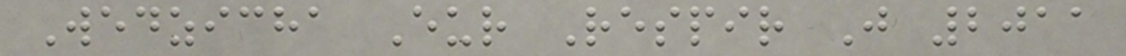Wedzicha Eur Respir J 2011
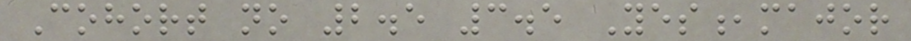Cohort no 2.5 3.5 Yes,major
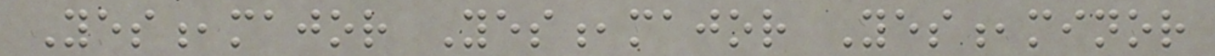Yes,major Yes,major Yes,minor
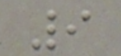9
